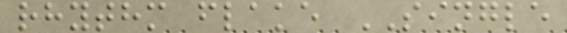rhythm flake SINGLE
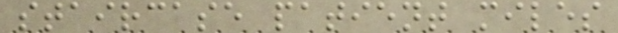staircase patient miles
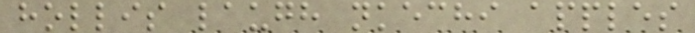hollis laugh nkechi apples
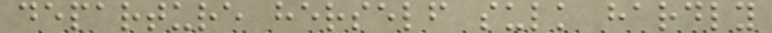departure herself sulk hardly
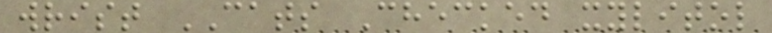wrist CATS Checked xylitol
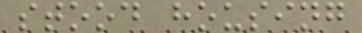stood housing
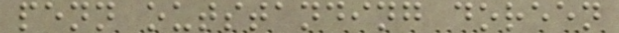penn outstanding doreen
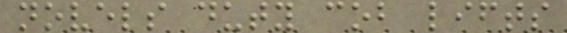novels duty cob lifts
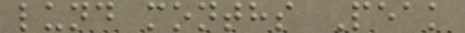lund months Peak
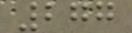277
